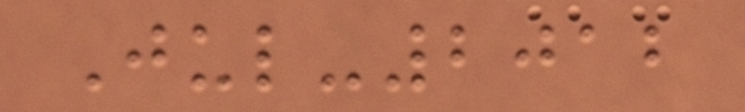Jul-2012
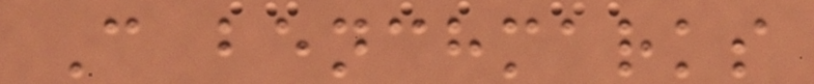C benchmarks
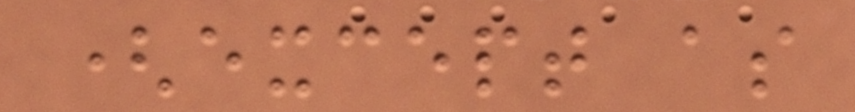(except as
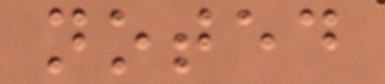noted
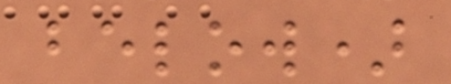below)
